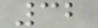32
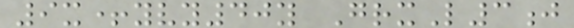9x+yvy40y GrxL3j
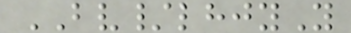BV/lhjyY
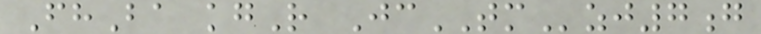FhBa kgR JcTMzj7g
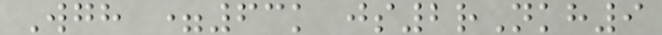Wgh =63k js2rNkh9
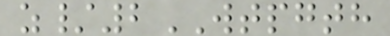z/2WTPGTH
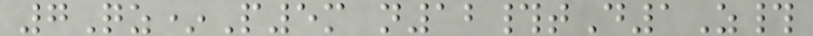7Qz*P5m n12#tD1Z#
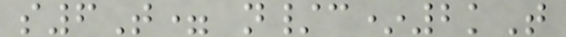s6T= n/c*2kT
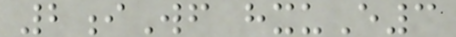2iWf hxuE3
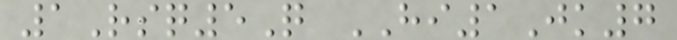1Rsq5Q HI1Jk7
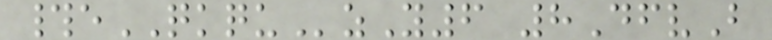#eQKQUzY6 8DfvB
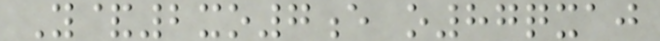Y&2xo7e o87qxaj
